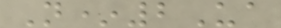N*2Ua
